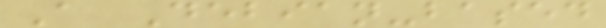A Debian-based
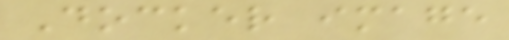Docker image
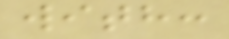with:
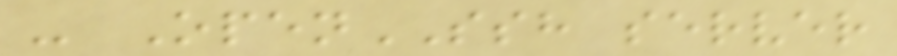- OpenSSH server
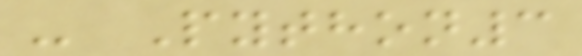- Python3
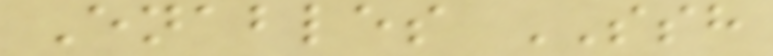Enables SSH
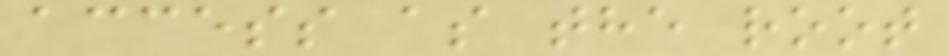access as the root
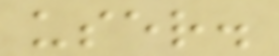user.
